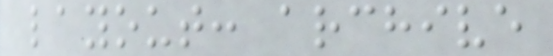layout: archive
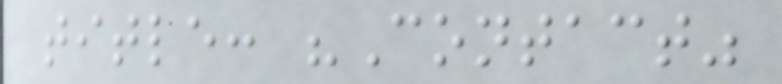title: "Contact"
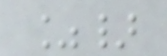%}
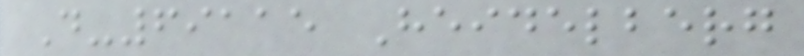D-69115 Heidelberg
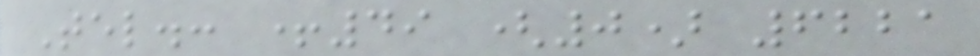Tel.: +49 (0) 6221
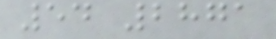54 2871
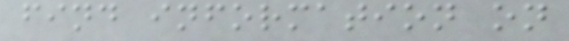find information on
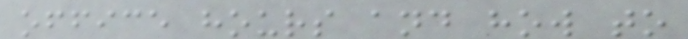office hours and how to
